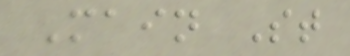Main St
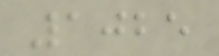1025
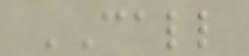CALL
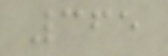365
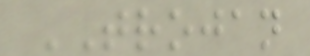TROJAN
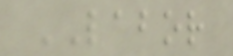LABOR
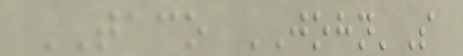TACO JOHN'S
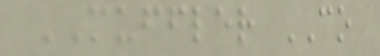MUFFLER CO
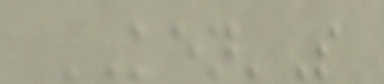KEN'S
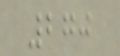270
